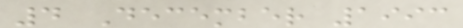4 December 1993
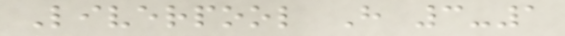Liverpool H 3-1
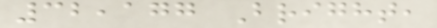32,177 Bright,
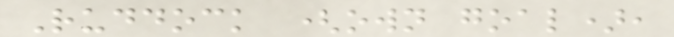Ruddock (own goal),
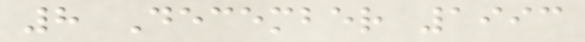8 December 1993
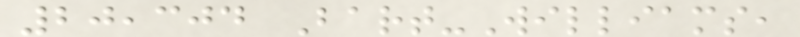20,304 Bart-Williams,
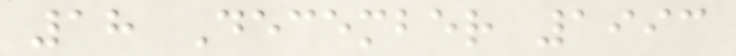18 December 1993
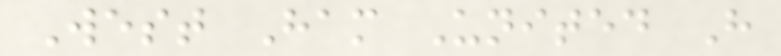West Ham United H
